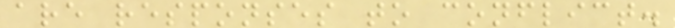are responses to conflict.
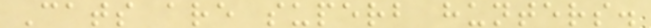Cats are superb hunters.
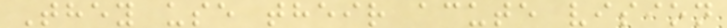They use their acute vision
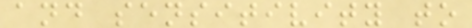and sensitivity to
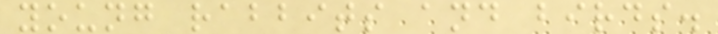young rabbits and birds.
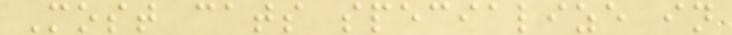Most cats specialize in
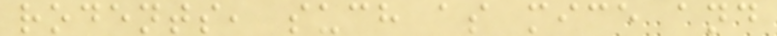rodents, such as mice and
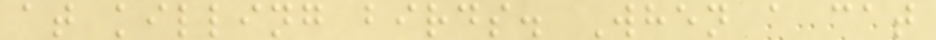at killing birds. When a cat
